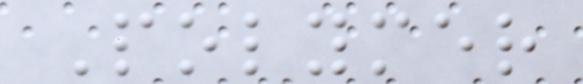Polymer
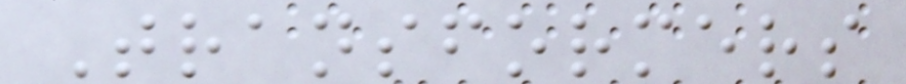Transformers
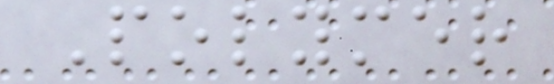Polymer
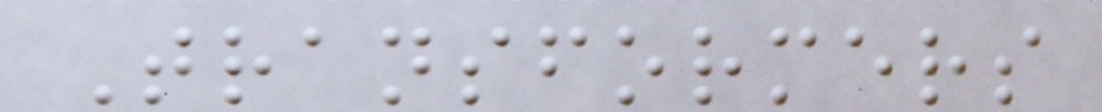Transformers
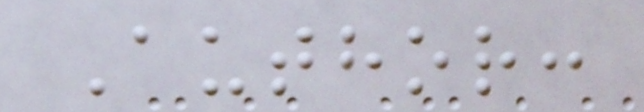Author:
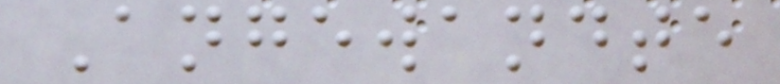Angewandte
